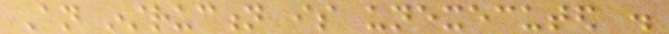An instruction is unexecuted .
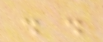. .
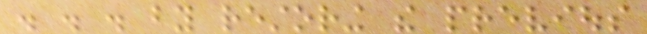. . . by restoring the previous
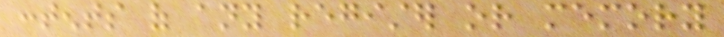contents of any register or memory
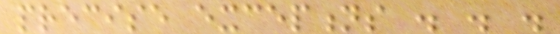precise exceptions . . .
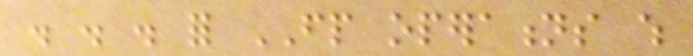. . . for FP operations which
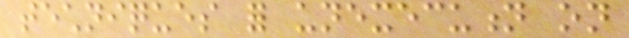techniques for unexecution on
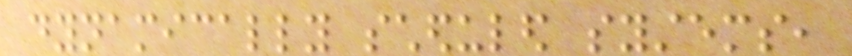dynamically scheduled systems,
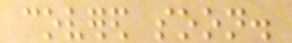covered soon.
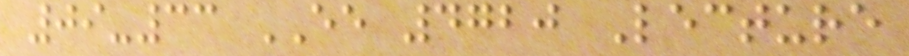09-33 EE 4720 Lecture
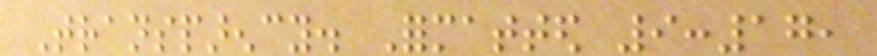Transparency. Formatted 9:17,
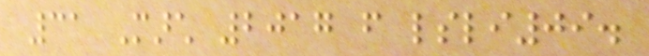31 March 2017 from lsli09.
